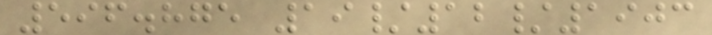596.875 19/12/1903
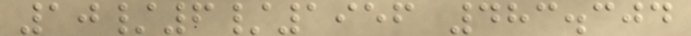10/6/1956 483.304
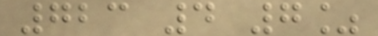723 4 7%
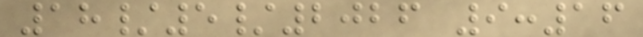18/5/2026 9:16
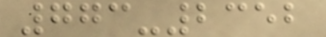773-2352
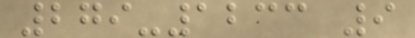279-1233 9
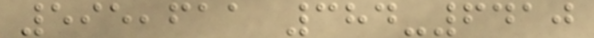595,611 384-6410
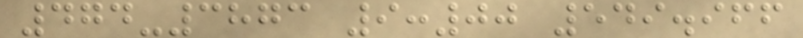474-3873 9:00 549.966
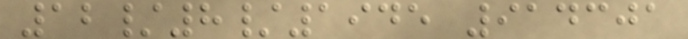12/8/1945 914301
